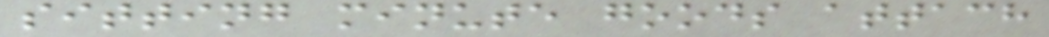sitting minute goods attach
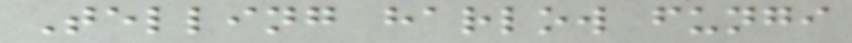Telling harlow fungi
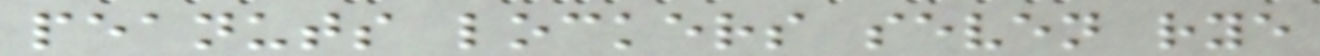peanuts lockers seven rye
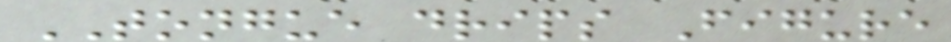TONGUE drips Figure
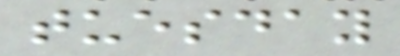tuesday
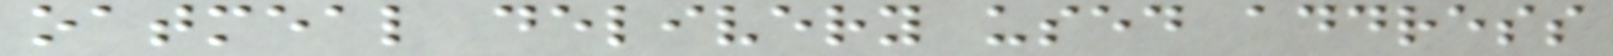oatmeal delivery used address
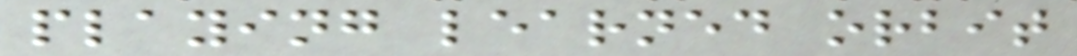playing learned orbit
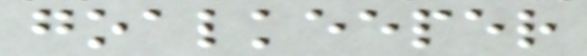goalkeeper
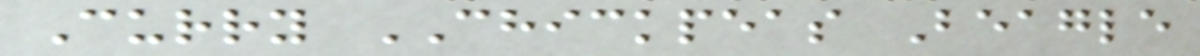Curry CHICKPEAS Beagle
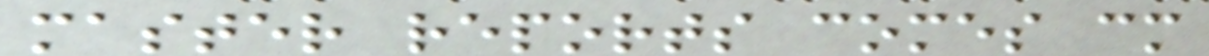master reports comes cm
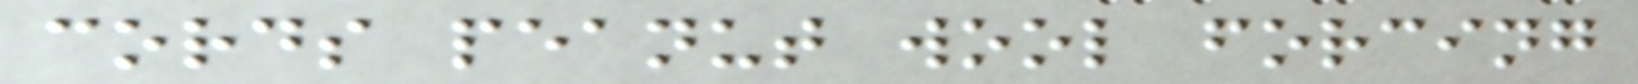cords peanut wool forcing
